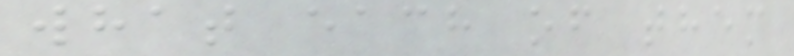what each of them
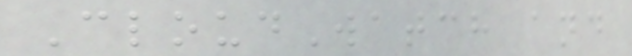CloudWatch and
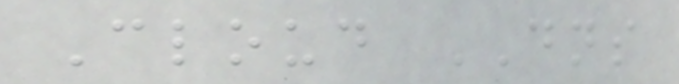Cloud DNS
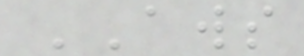AWS
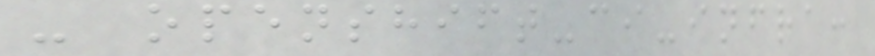- openshift-ci-infra:
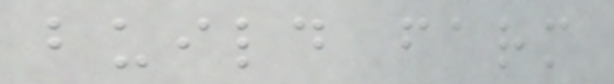build farm
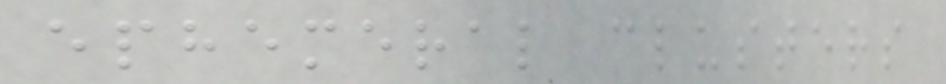ephemeral clusters
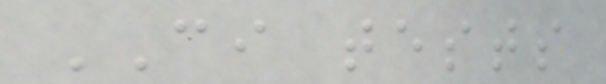CI tests
